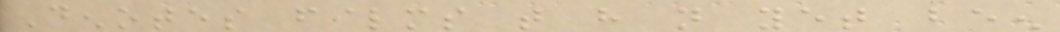Denotes films that have not yet been
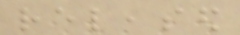released
